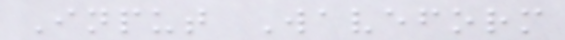Input Waveform
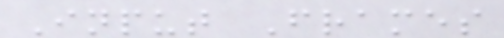Input Frames
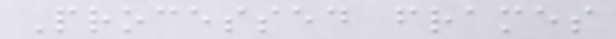Processed frames
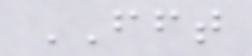FFT
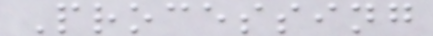Processing
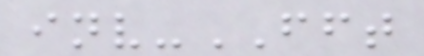inv-FFT
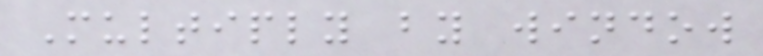Multiply by window
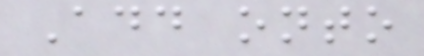Add onto
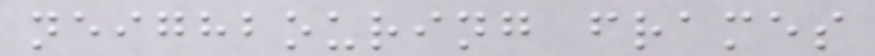neighbouring frames
